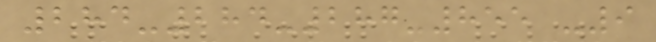284-284-287-855 -9
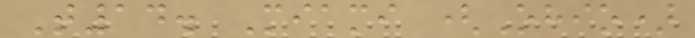T14. Miami (Ohio)
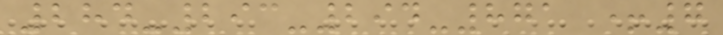284-293-294-871 +7
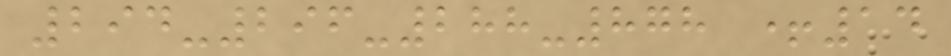294-296-288-878 +14
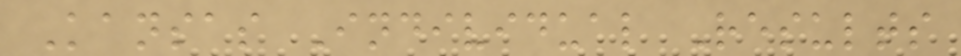Kansas Individual Results
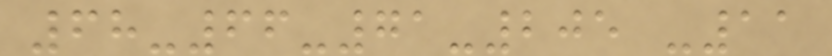68-66-71-205 -11
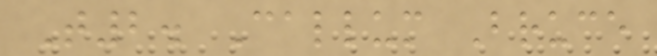T2. Callum Bruce
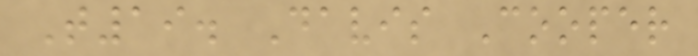T19. Davis Cooper
